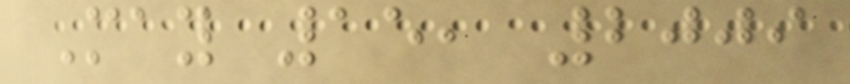May 15, 2009
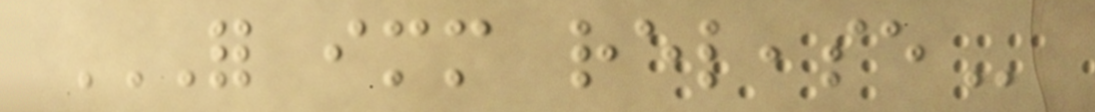FOR IMMEDIATE RELEASE
